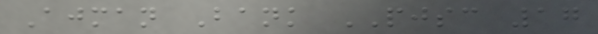Ajman Bank PJSC 17
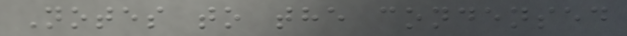Notes to the condensed
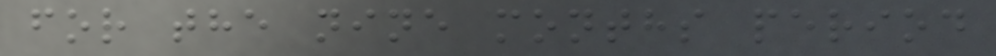for the nine months period
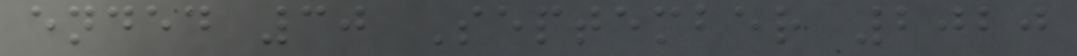ended 30 September 2020
